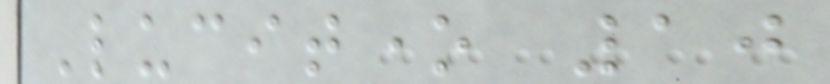Lucitone 10
